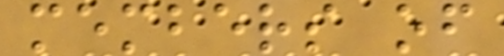members of
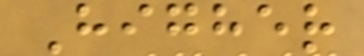Higher
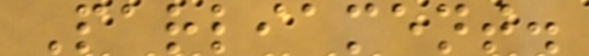Parliament.
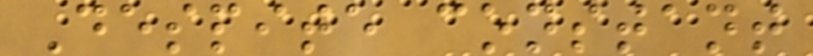Despite constant
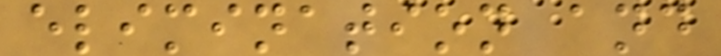elimination and
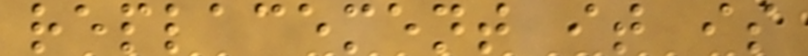replacement it is
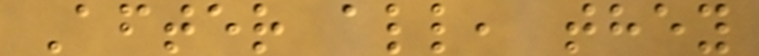After all, they
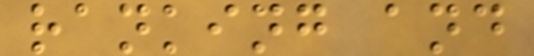ranking and
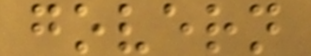govern
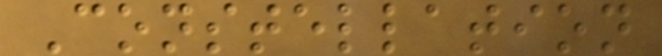Constellation
